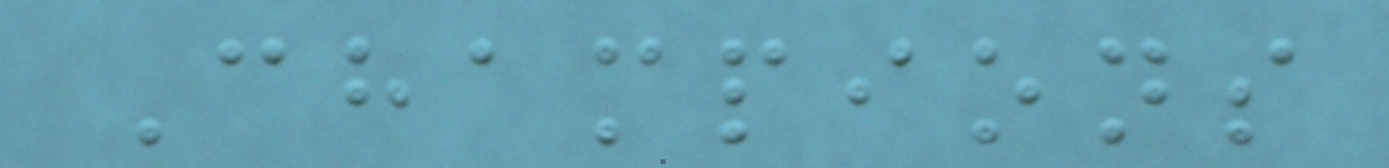Champions
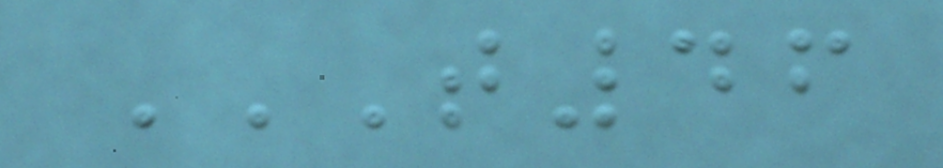T46
